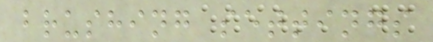brushing settings
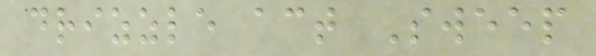drizzle act Sweep
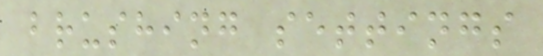brushing settings
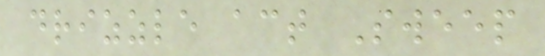drizzle act Sweep
